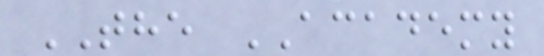THE ACADEMY
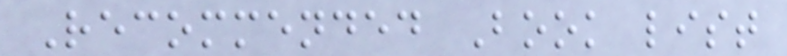Recommended Book list
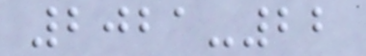2021-22
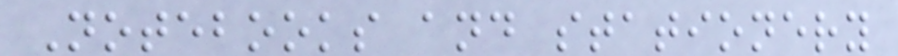Notebooks and stationery
